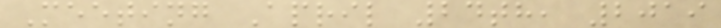Meeting April 24th, 2019
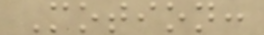Motion:
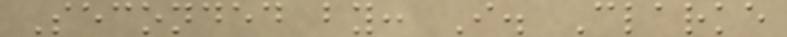Seconded by: I. Clarke
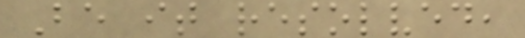Be it resolved,
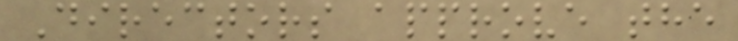Directors approve the
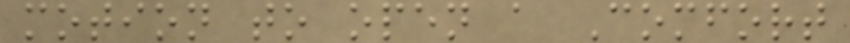motion to open a Comfort
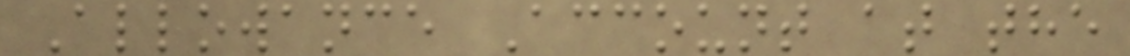Allowance Account at the
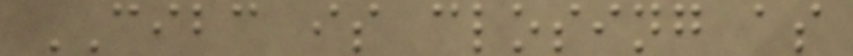CIBC is closing as
